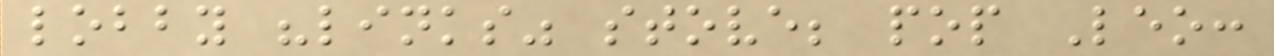lobby "links" stove; pop Leo:
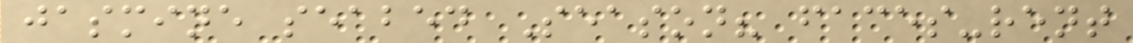jasmine seabed Season? faces-rent
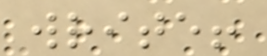write!
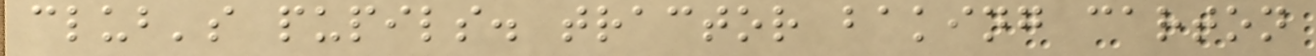club's pupils. tractor baking carton
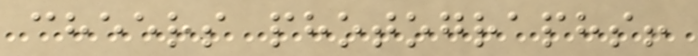cheers photographs!
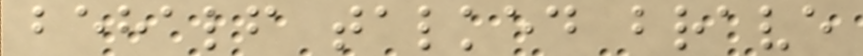behalf talked brave
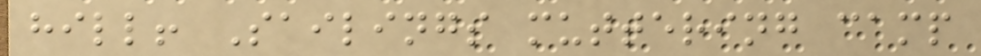hill! Sailings muttering camp
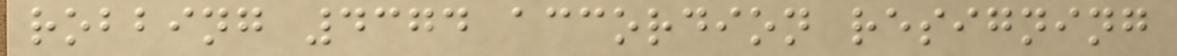robbing 4374 accordion resigning
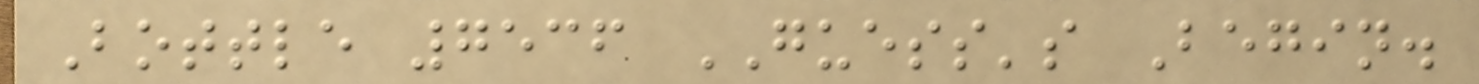Bottle 7536 GUESS's Begin.
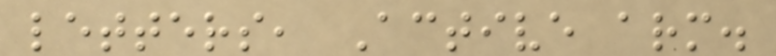letters, Active arm.
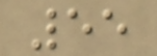55
